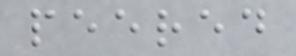peered
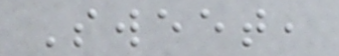Sweet,
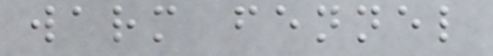warm fennel
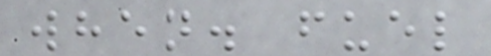when. fuel
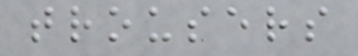trousers
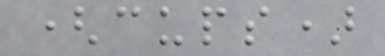(cups)
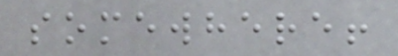somewhere!
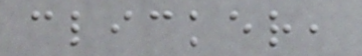clicker,
